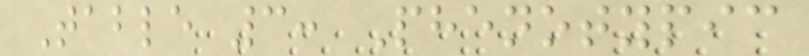Table 3: Phenotypic
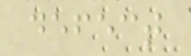defect
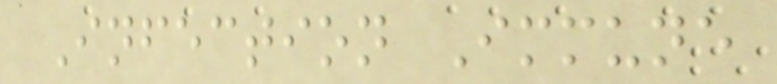Infection Immune
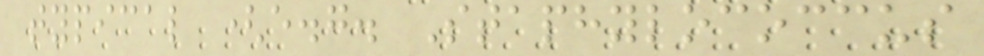typical (e.g. Staphylococcus
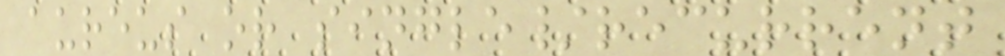aureus or single/recurrent
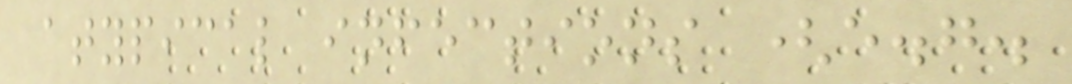atypical infections (e.g.
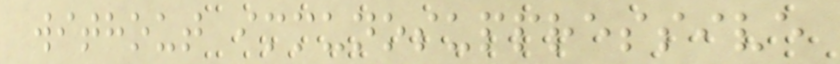without immunosuppressive
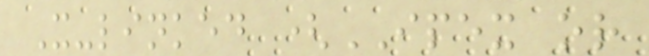X-linked (IPEX or
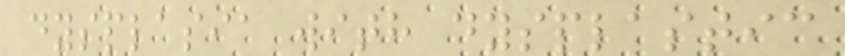dysplasia with dysplastic
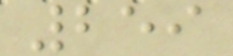259
